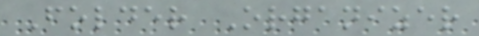Folder Organizer
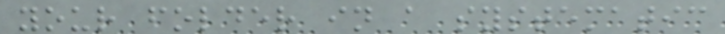your folder in a systematic
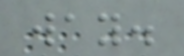way.
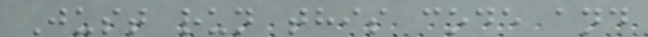Just run this code and
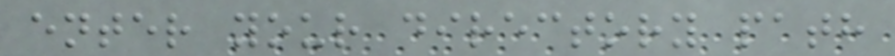enter your directory path
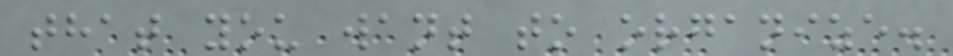that you want to organize.
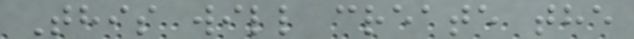This will create the
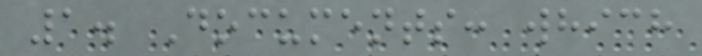1. Documents: which
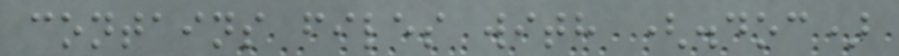contains files with (.doc)
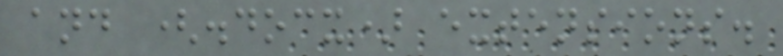and (.docx) extensions.
